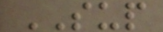SUP
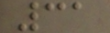31
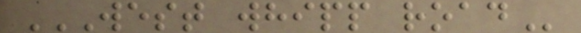WEST WHIPP ROAD
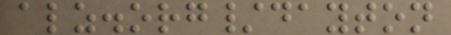alz.org/dayton
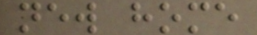new home
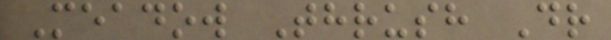Meadow Thrush Dr
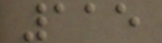115
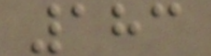183
